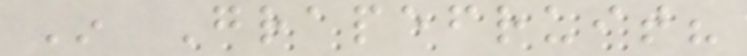In Grapefruit?
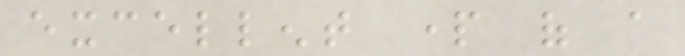excellent part of a
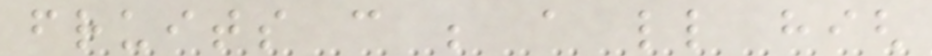fruits can be a little high
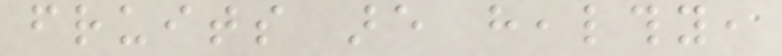fruits are healthy,
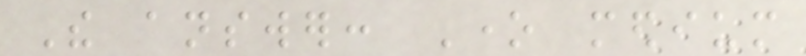The answer: One medium
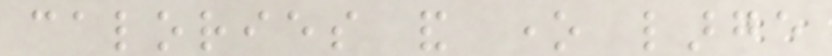calories and one large
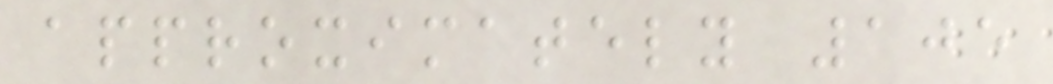approximately 105
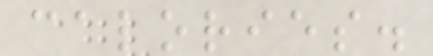calories.
